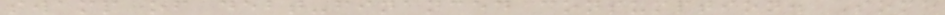swamp of debt-financed consumption. Some
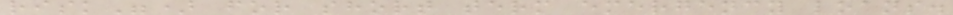risk") for short term emergency loans.
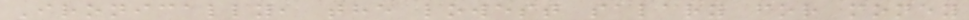Ironically, the lowest salary for money
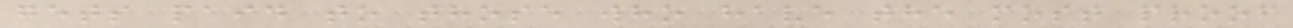gets paid to those who have the most proof
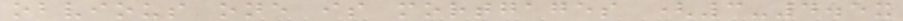obvious one is mortgages (3-4.5x
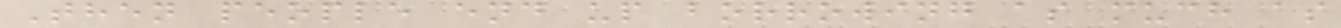Then people end up borrowing as much as
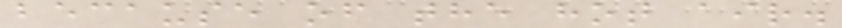because of the hot air.
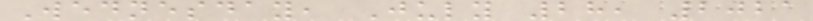Wednesday, July 28, 2021
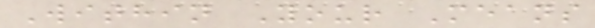Within Your Means
